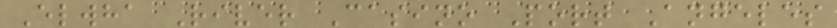Elwha River Casino Port Angeles
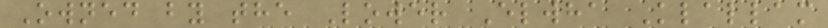Owned by the Lower Elwha Klallam
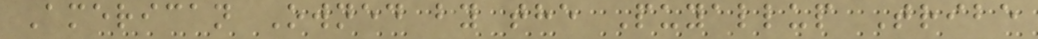American Owned by the Puyallup Tribe
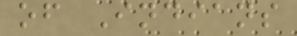of Indians
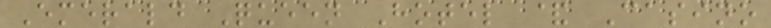Emerald Queen Hotel & Casino
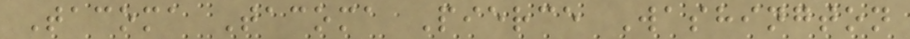Tacoma Tacoma Pierce Washington
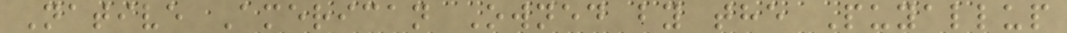Native American Owned by the Puyallup
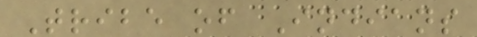Tribe of Indians
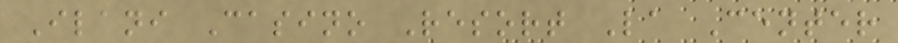Ilani Casino Resort La Center
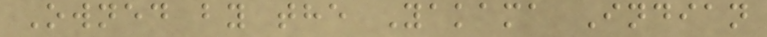Owned by the Yakama Indian
